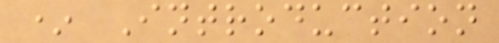* Introduction
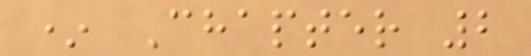* Chapter 2
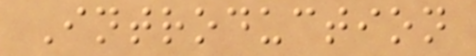Introduction
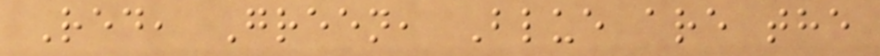Red, Green, Blue are the
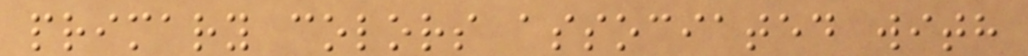primary colors associated with
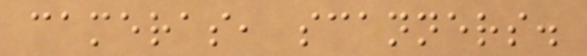cameras, scanners.
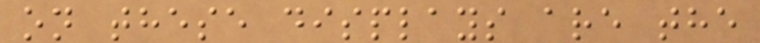on these displays are the
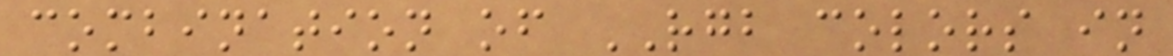combination of RGB colors in
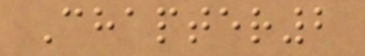Chapter2
